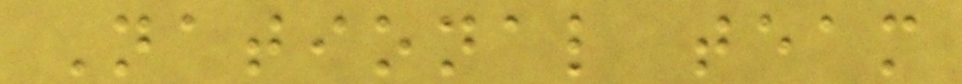National team
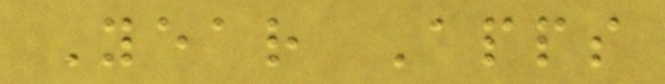Year Apps
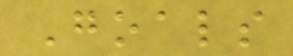Goals
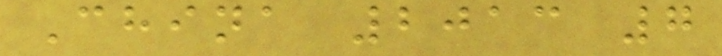China 2013 7
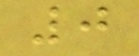0
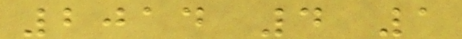2014 4 1
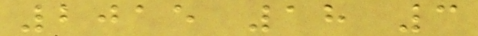2015 18 3
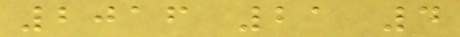2016 21 4
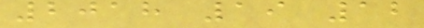2018 19 12
